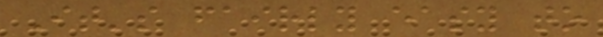It's fairly easy to
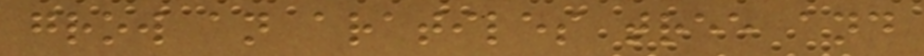grow an aratiles tree and
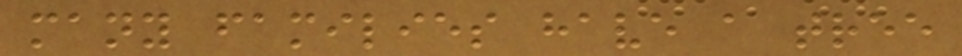many families have a tree
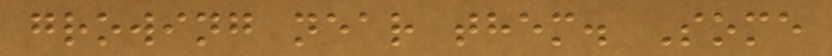growing near them. Some
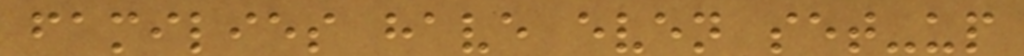families have even set-up
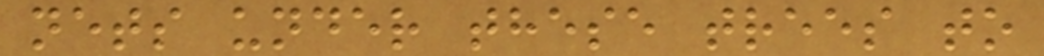nets under these trees to
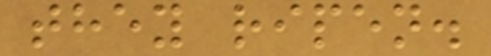they ripen.
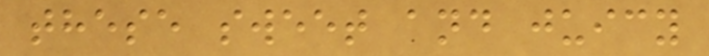these sweet and juicy
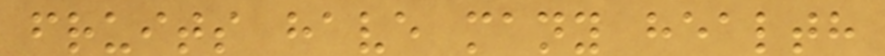fruits have many health
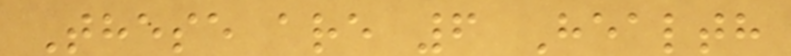These are 6 Health
